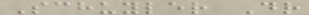Schuyler Dr
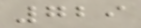729
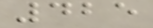425
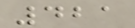421
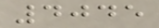4045
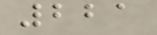221
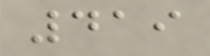419
